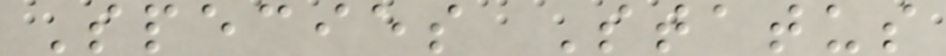Species Status
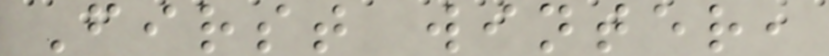First winter,
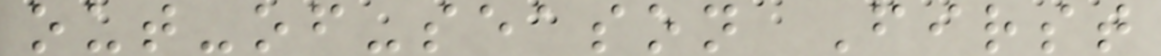out-of-season First
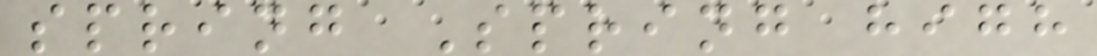spring Spring high
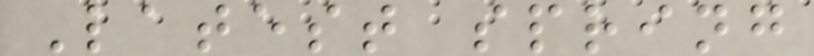Latest spring
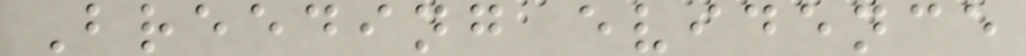Breeding evidence
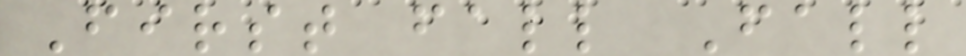First fall Fall
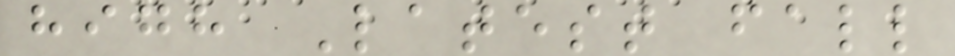high Latest fall
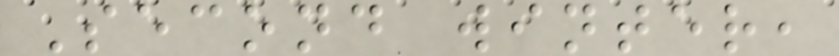Second winter,
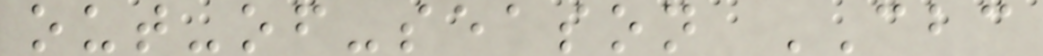out-of-season CBC
